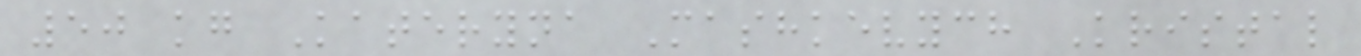50 kg Kateryna Mashkevych Kristal
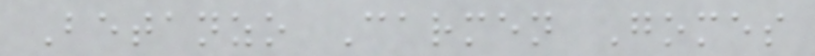Betanzo Carmen Gomes
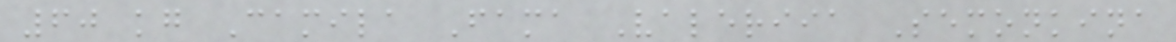60 kg Camila Fama Valeriia Semonkina
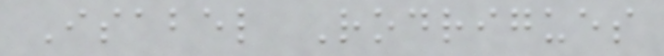Isabel Rodrigues
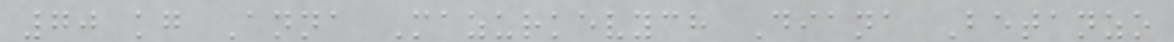70 kg Anna Mazurkevych Diana Betanzo
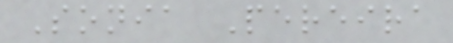Sonia Pereira
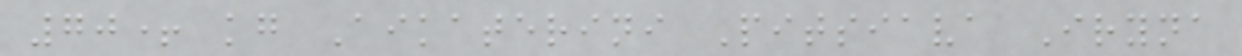70+ kg Aikaterini Pitsiava Iryna
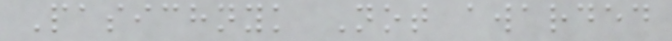Pasichnyk Not awarded
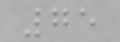75
